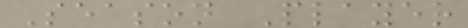Season Player
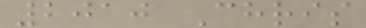2010 Chris
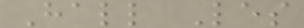Hall Les
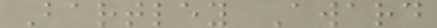Bartley Award
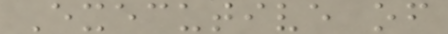Executive of
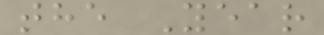the Year
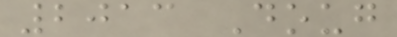2013 Doug
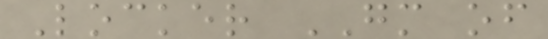Locker GM of
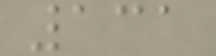131
